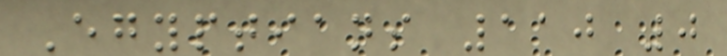Egyptians 110 0
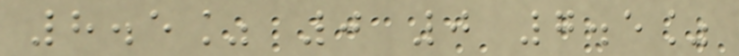8.5% 0 0 7.5%
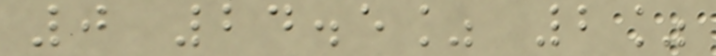0 24.5% 2%
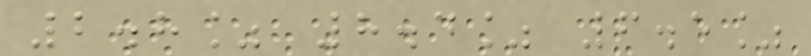2.8% 8.4% 6.5%
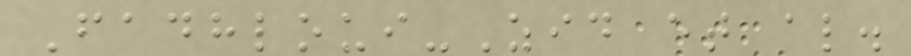Fadhloui-Zid et al.
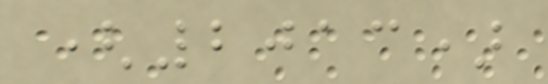(2013)
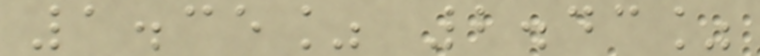1.35% 2.43%
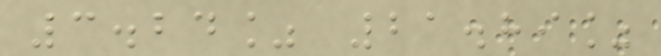3.24% 21.89%
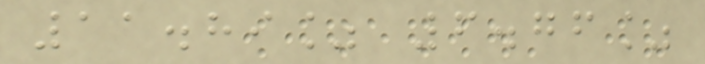11.89% 6.76%
